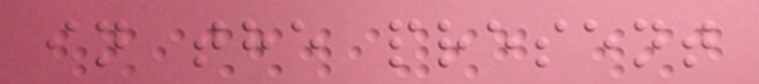in the present
